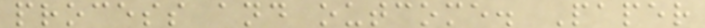process and outcome. Paper
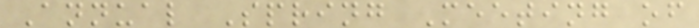Annual Spring Meeting of
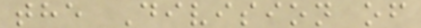the Division of
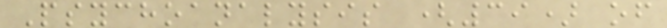Psychoanalysis (39) of
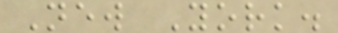New York.
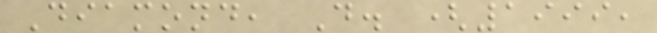Diamond, D. (1999,
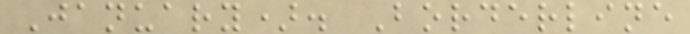January). Borderline
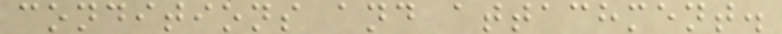conditions and attachment.
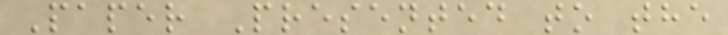Paper Presented to the
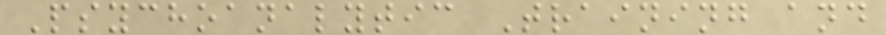Psychoanalytic Training and
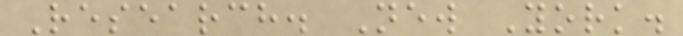Research. New York.
